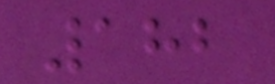182
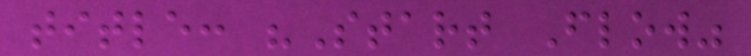title: "Start Flow"
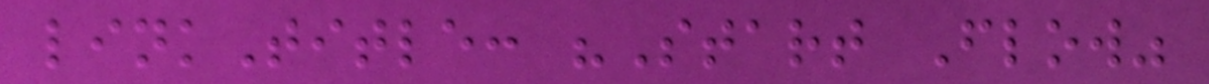linkTitle: "Start Flow"
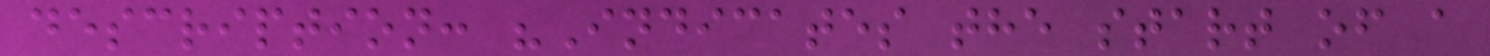description: "Indicates the start of a
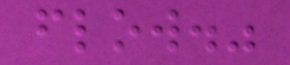flow."
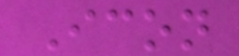Icon
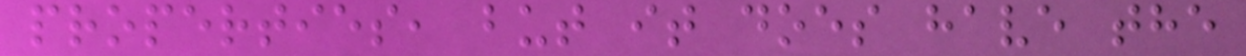properties, but it does have the
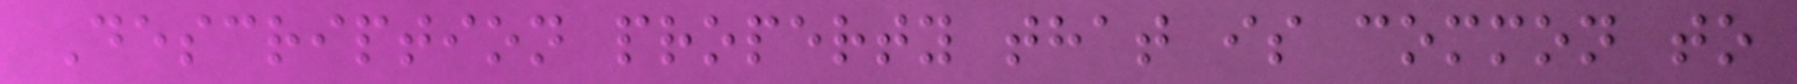Description property that is common to
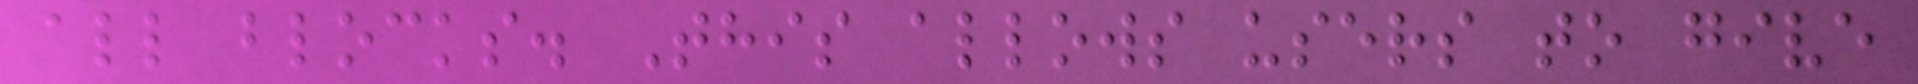all blocks. This allows users to give
